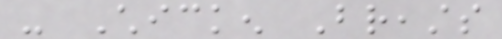- Chicken Breasts
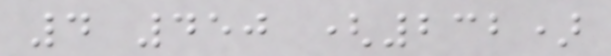4 450 (232)
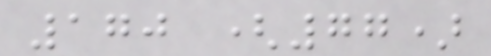170 (77)
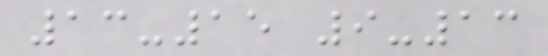13-15 9-13
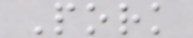Pork
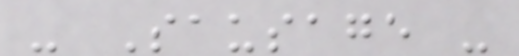- Sausage -
